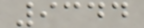9344
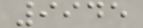9945
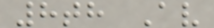8th Av
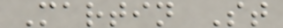Martin St
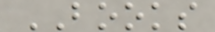BOOKS
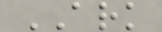ARK
